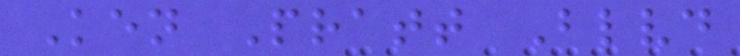Ken Pratt Blvd
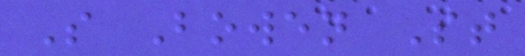S Bowen St
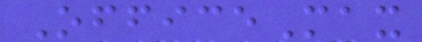OfficeMax
